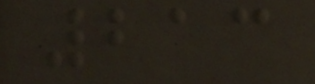213
